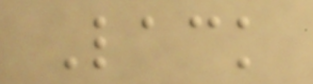Lack
